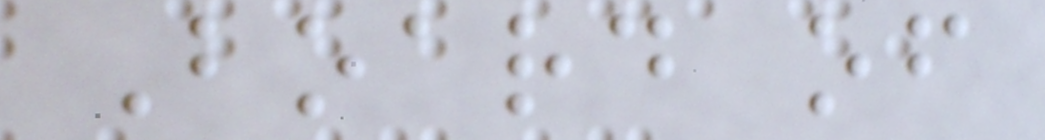Board of
